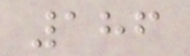186
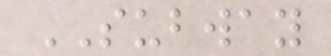SUBWAY
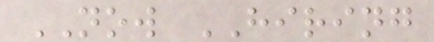NOW HIRING
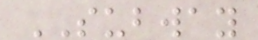SUBWAY
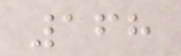168
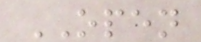OPEN
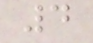4
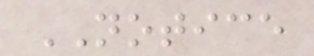NOTICE
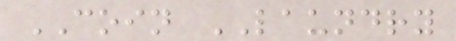COIN LAUNDRY
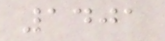1401
